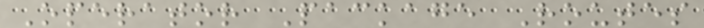Operator Package Routes
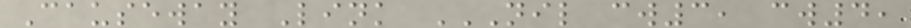Causeway Link NIL CW3, CW4,
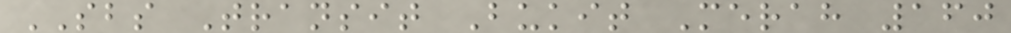SBS Transit Bukit Merah 160
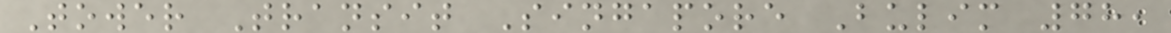Tower Transit Singapore Bulim 78,
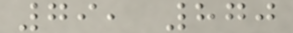79, 870
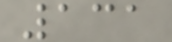131
